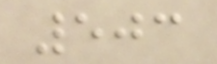503
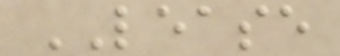LEASE
